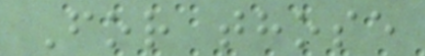For those
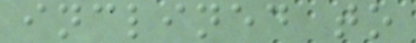inclined to
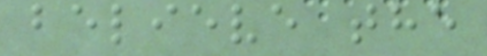believe the
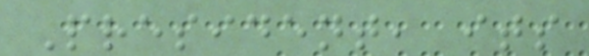President, its
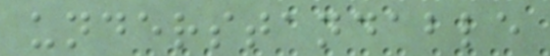understandable
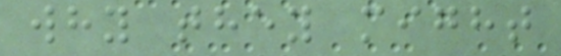why they might
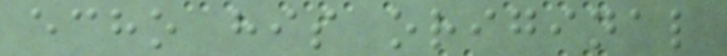echo his original
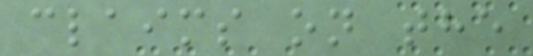claims on the
